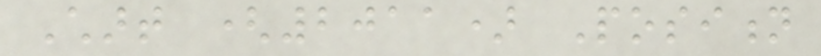Chart (2011) Position
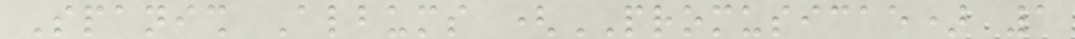Spanish Albums (PROMUSICAE) 1
